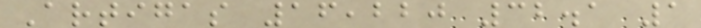Artigas 16,220 32.1 1
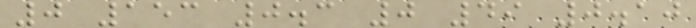0 153 0.3 0 49 0.10
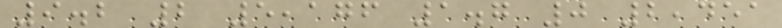9.2 2 5,176 1.7 0 2,451
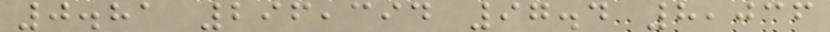0.81 296,394 97.4 8,036
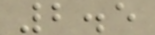2.5
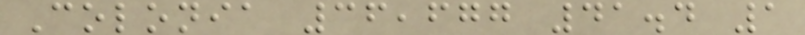Colonia 36,677 41.4 1
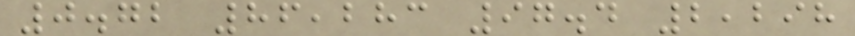0.72 86,283 97.4 2,298
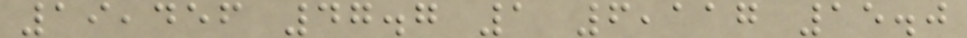19,456 47.7 1 6,117 15.0
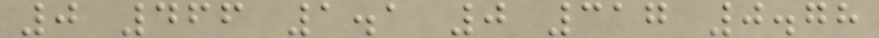0 466 1.1 0 317 0.78
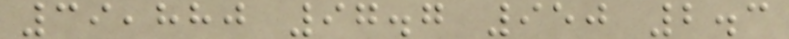39,880 97.7 950 2.3
